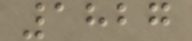1827
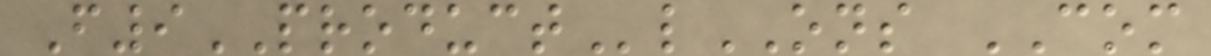F9PRODUCTlONS COM
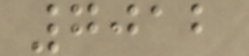7012
